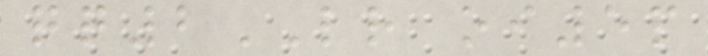qq2LR oi5p
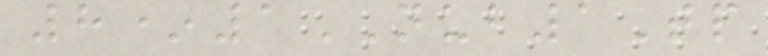8*1NUB1Tp
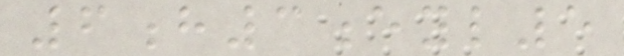6h3eyl5
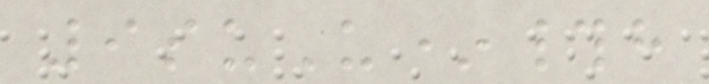9suU*#h
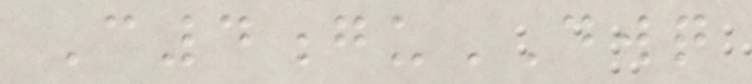C4guDWQ
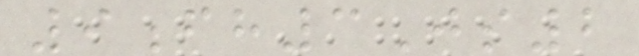9fh3Js2
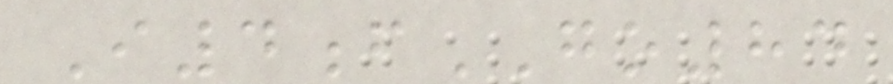I4fGO84
